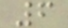6
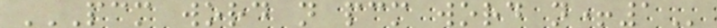PCM WORD N PCM WORD N+1
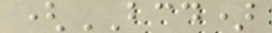(BCD)
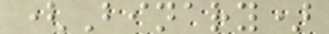(Binary)
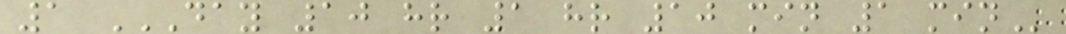1 DAY 10 HR 1 HR 10 MIN 1 MIN
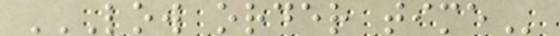LOW ORDER TIME
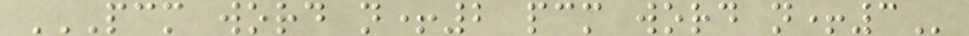PCM WORD N+2 PCM WORD N+3
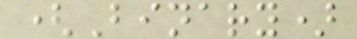(Binary)
